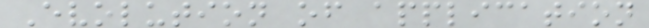Evolution of application
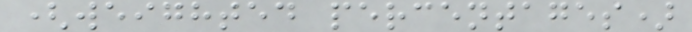(weighted percentages)
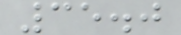35.0
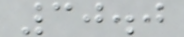30.0
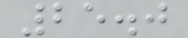25.0
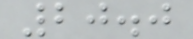20.0
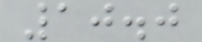10.0
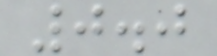0.0
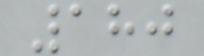180
